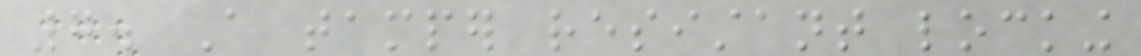7. A tamper resistant locking
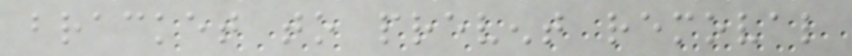bracket to prevent removal
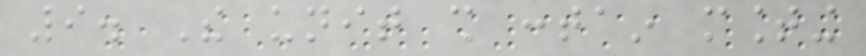9. The unit shall contain mounting
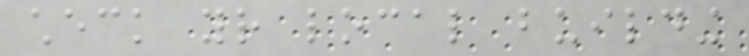check your local building
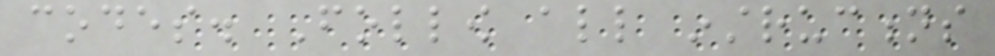codes. Follow all instructions
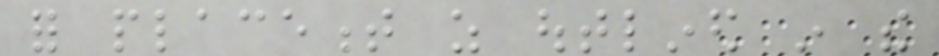for placement as outlined in the
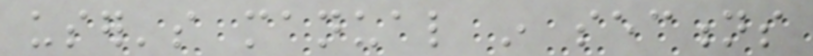user's manual in sections
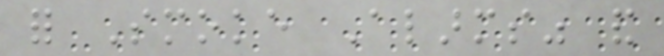for Smoke Alarms" and
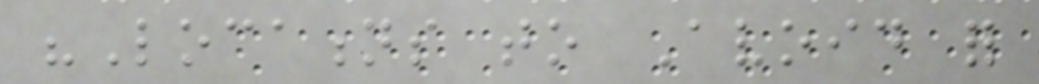"Locations to Avoid for
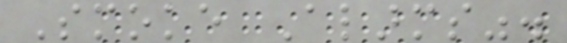Smoke Alarms".
